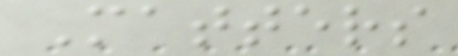Matters
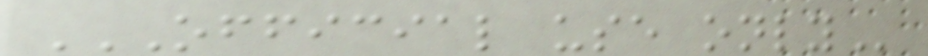OFFICIAL USE ONLY
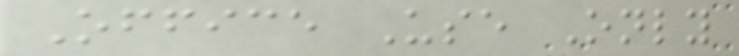Office Use Only
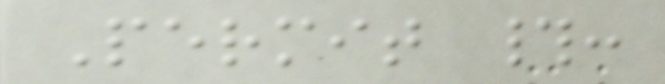Permit #:
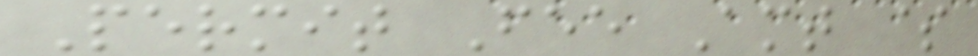Permit Fee Amt $
